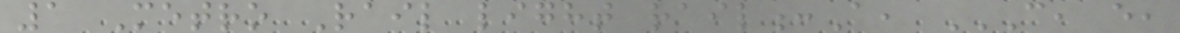1 Metro Rail light rail:A, C, E,
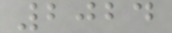2024
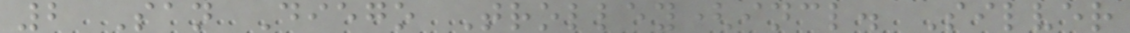2 San Diego Trolley(incl. Silver
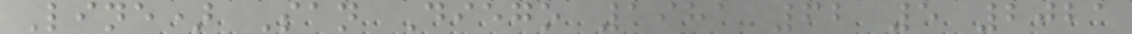Line) San Diego 1981 62 5 2021
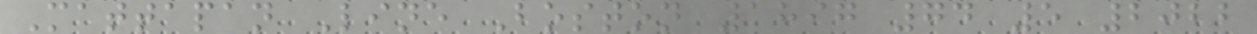Mattapan Line Boston 1897 74 5 2022
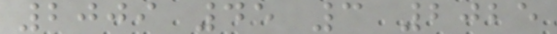2009 45 3 2025
